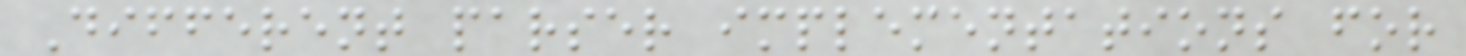Different parser implementations for
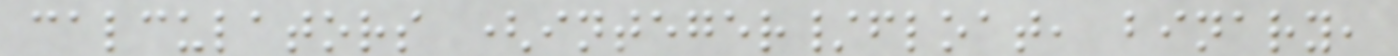calculators (integer/float, binary,
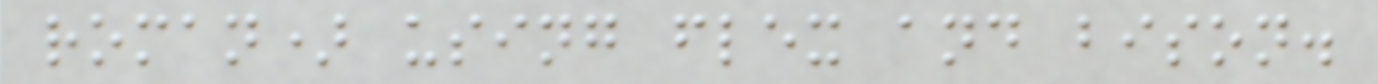roman) using flex and bison.
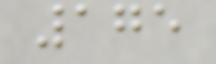175
